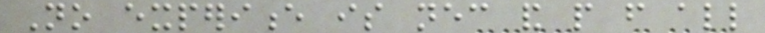No experience is necessary and people from all
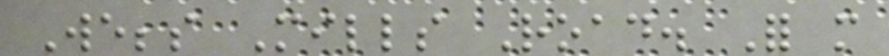Webbs Mills Road. For more
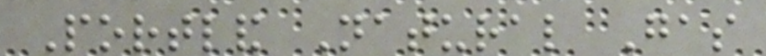Portland Natural Gas
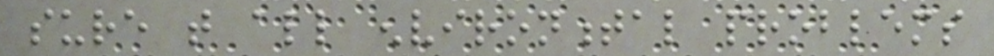sure that all environmental problems
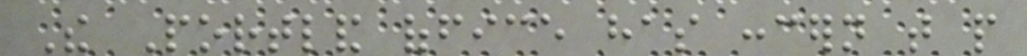The Portland office has concern that people
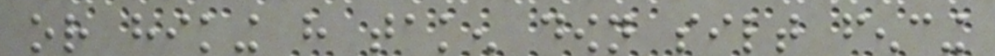or hiking have taken down silt fencing
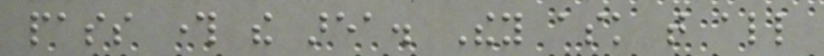pass through the area. They ask that all
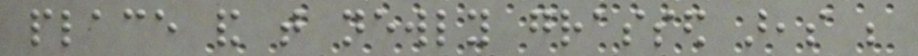place and that newly grassed areas be
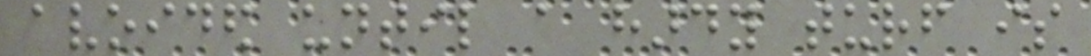avoided until a hardy turf is
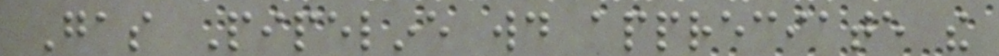Gas Pipeline would appreciate the
